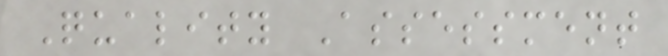Quality Assessment
